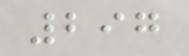297
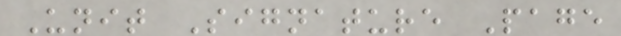Unit Signature Page
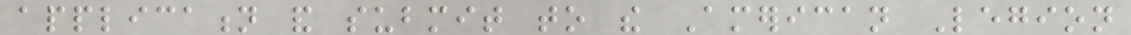application and submit to the American Legion
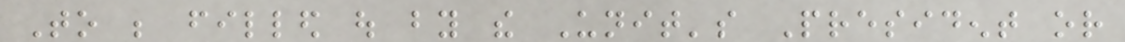To be filled out by the Unit's President or
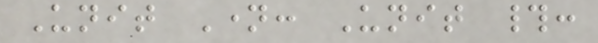Unit Name: Unit #:
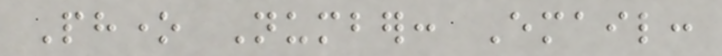Phone Number: Email:
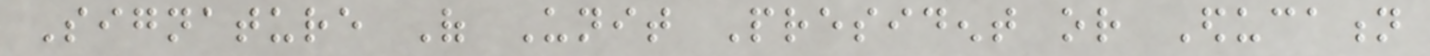Signature Of Unit President or Education
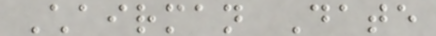Chairman Date
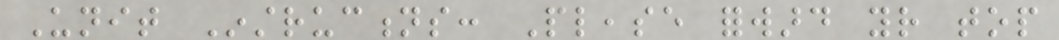Unit Instructions: Please forward your top
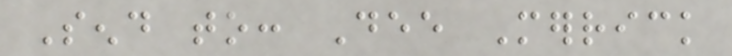Send to: Dee Merrick
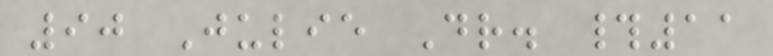90 Julie Dr. #11
